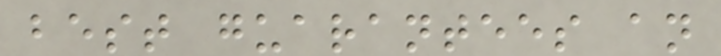best guarantees an
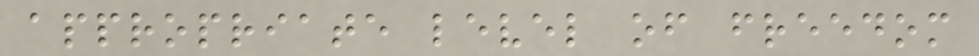appropriate level of freedom
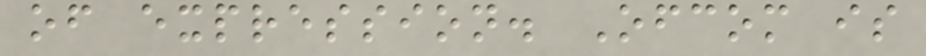of expression. Ofcom is
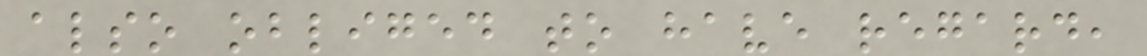also obliged to have regard,
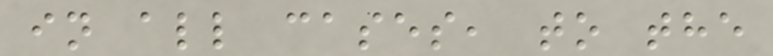in all cases, to the
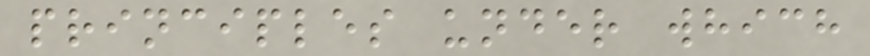principles under which
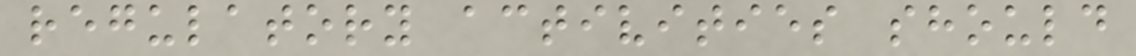regulatory activities should
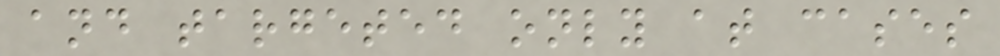and targeted only at cases
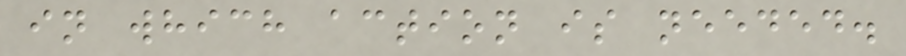in which action is needed.
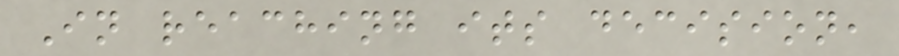In reaching its decision,
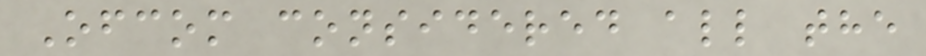Ofcom considered all the
